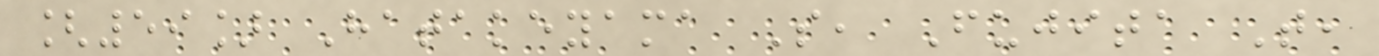[59] Hatakeyama S, Fujita T,
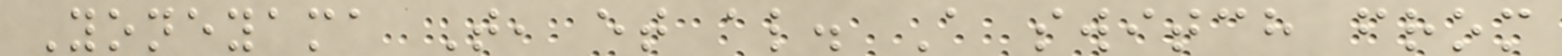Yoneyama T, et al. A switch from
